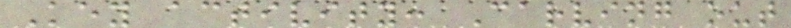Key activity: Carving out
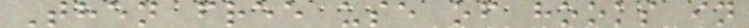Then free use of hooks in
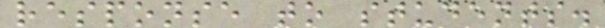response to students.
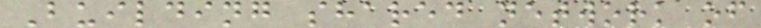Building shared network of
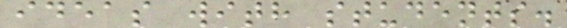ideas with students.
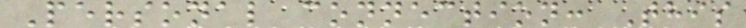Personal connection: This
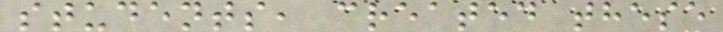students, created these
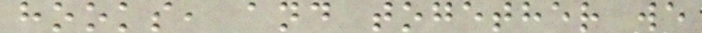hooks, and together we
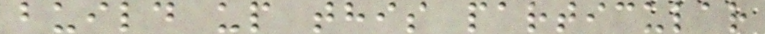build up this particular
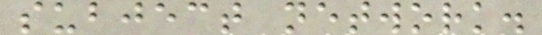subject network.
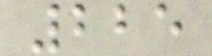225
